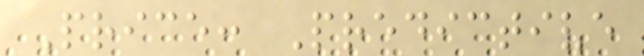Price: Predictive
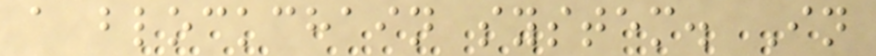a blockchain system. In
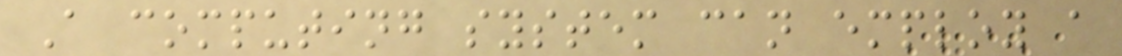A computing system can employ a
